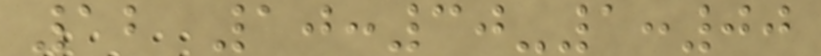12 10:30-1:00
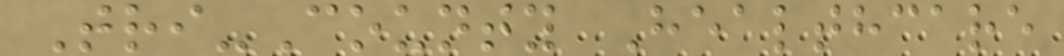Tri-County Healthcare
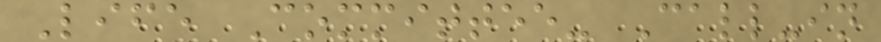Life Committee- Call-in
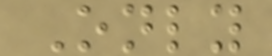Only
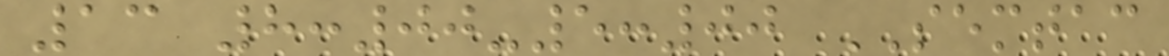13 8:00-5:00 SEMTAC
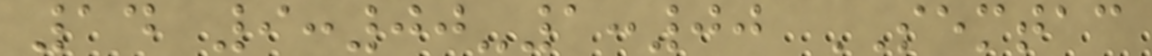14 9:00-1:00 SEMTAC
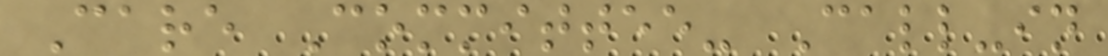Care Committee- Call-in
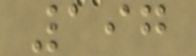197
